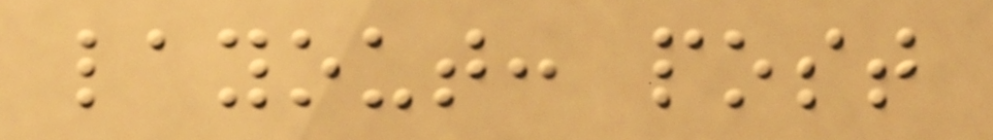layout: post
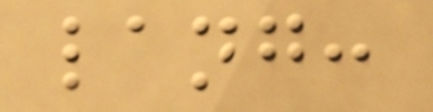lang:
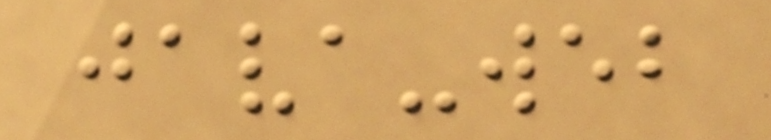java-web
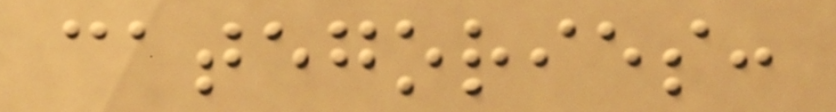categories:
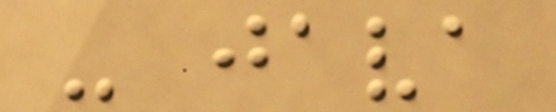- java
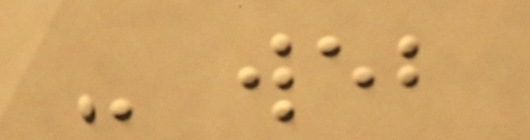- web
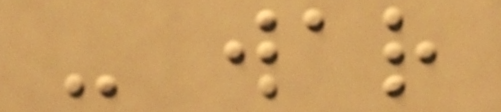- war
